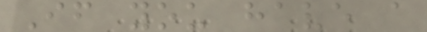If you have a
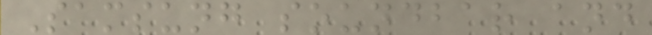Samsung soundbar and
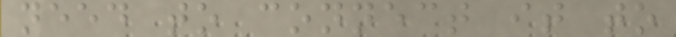need to connect it to
